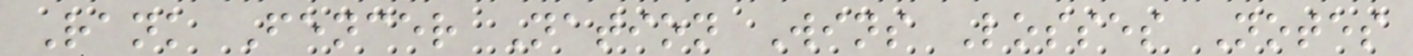Rank Fencer Nation Wins Losses Notes
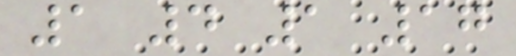1 4 1 17
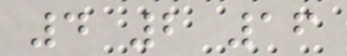4 2 16
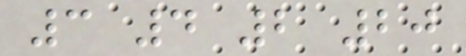3 4 2 20
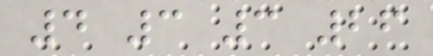4 3 3 26
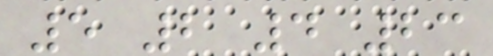5 2 4 23
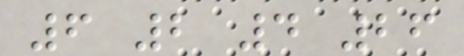6 2 4 26
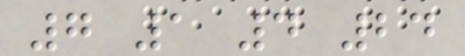7 1 4 24
